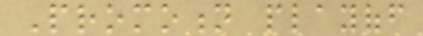Promotion playoff
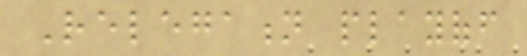Relegation playoff
